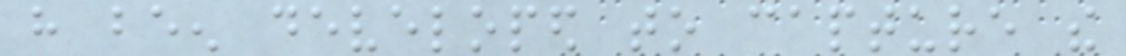have been developed to capture the
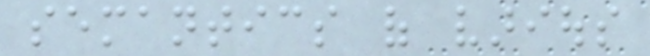semantics of various
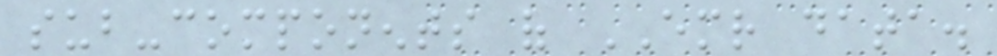sub-components of EMR data.
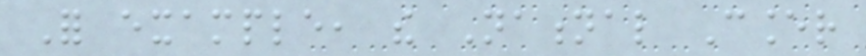For example, the National Cancer
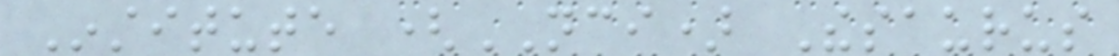Institute (NCI) Thesaurus
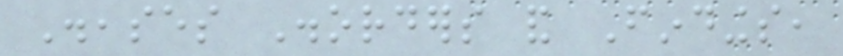Diseases Disorders and Findings,
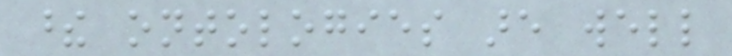these ontologies are well
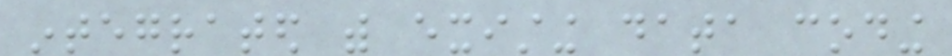integrated with existing data coding
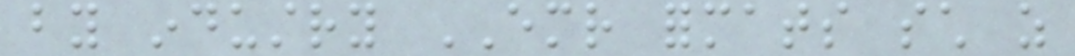by industry EMR formats such as
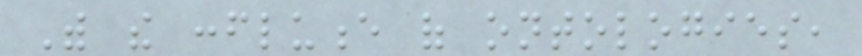With the confluence of ontologies,
